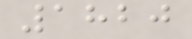1820
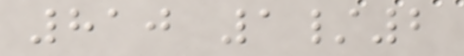810 1/2
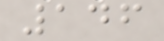146
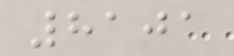8101
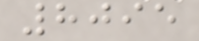8095
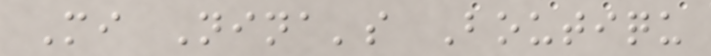Mi Nina's Boutiqu
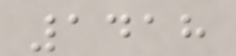1418
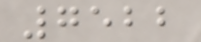7522
